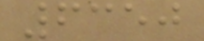6350
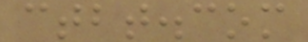ctbt.com
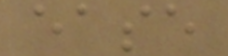ease
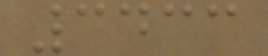3433
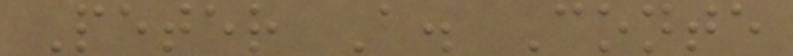Peter A. Conte
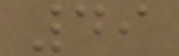49
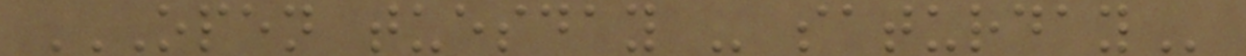OPEN TUESDAY - SATURDAY
